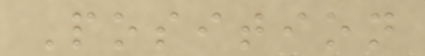Position
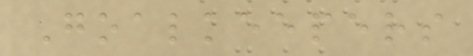Goalkeepers
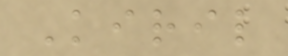Kiril
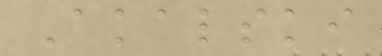Akalski
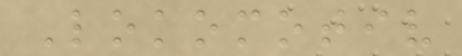Lokomotiv
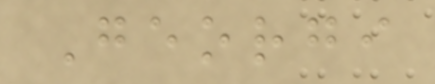Georgi
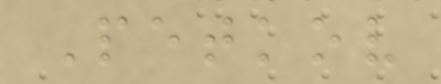Petkov
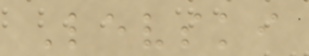Levski
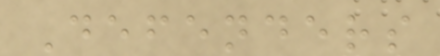Defenders
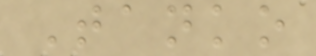Tanko
